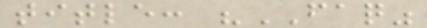title: "FAQ"
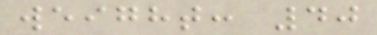weight: 40
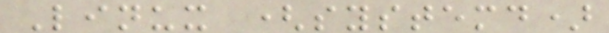Linux (systemd)
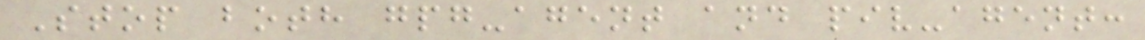Stop both gpg-agent and piv-agent:
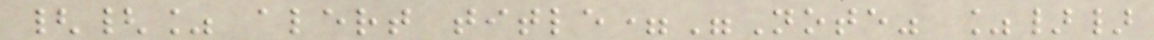{{% alert title="Note" %}}
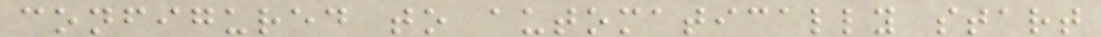configured to automatically start
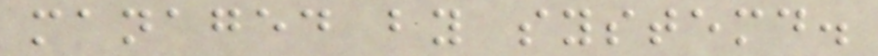managed by systemd.
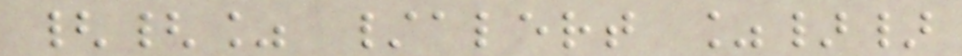{{% /alert %}}
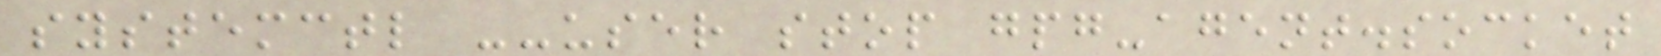systemctl --user stop gpg-agent.socket
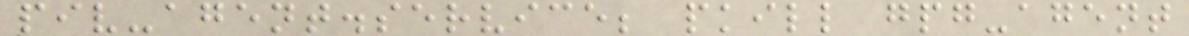piv-agent.service; pkill gpg-agent
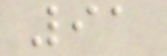91
